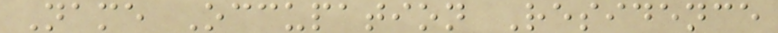Name Occupation Residence
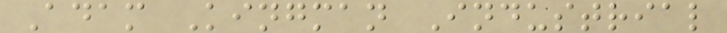Adam Kingman Industrial
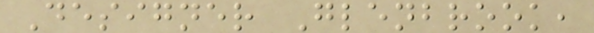Designer Glenbrook,
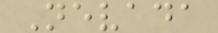Nevada
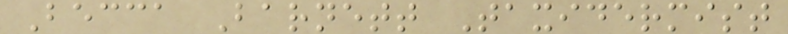Becca Barnett Taxidermist
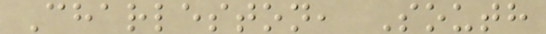Charleston, South
